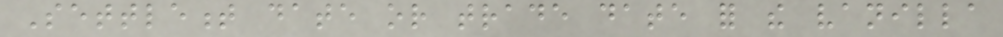Settlement date or trade date for the vanilla
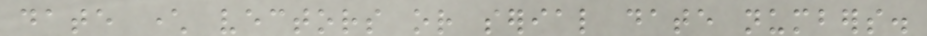date character vectors or serial date numbers.
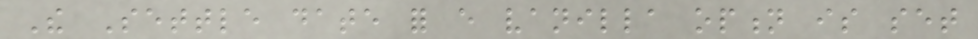The Settle date for every vanilla option is set
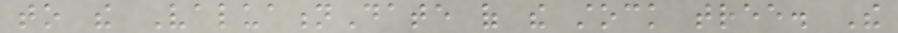to the ValuationDate of the stock tree. The
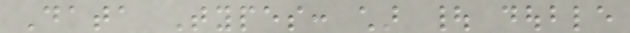Data Types: char | double
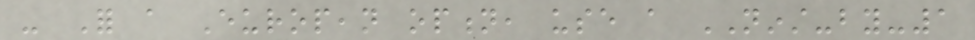- For a European option, use a NINST-by-1
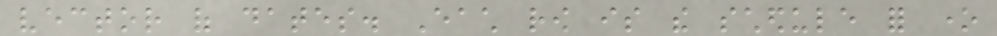vector of dates. Each row is the schedule for one
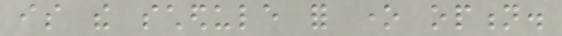is the schedule for one option.
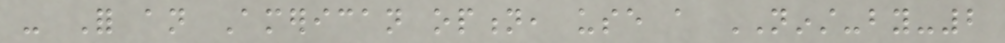- For an American option, use a NINST-by-2
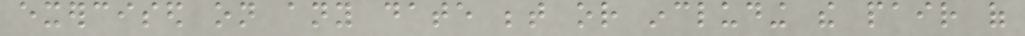exercised on any date between or including the pair of
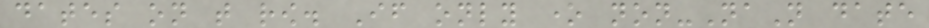dates on that row. If only one non-NaN date
